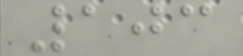103
